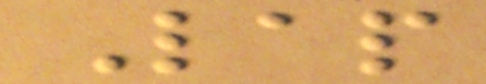Lap
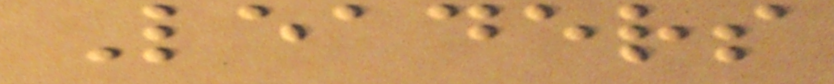Leaders
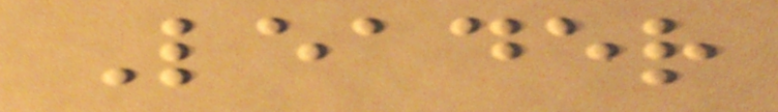Leader
